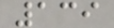139
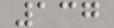137
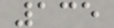135
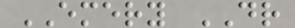EMERY DR
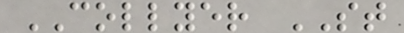COLLYER ST
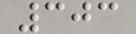303
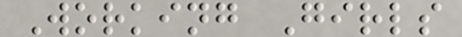Working Girls
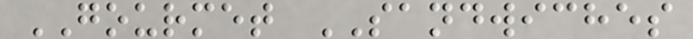GOURMET SANDWICHES
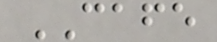CAFE
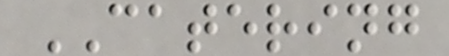CATERING
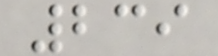239
